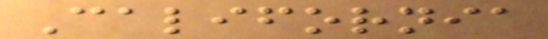California
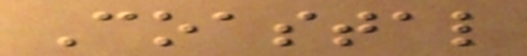Coastal
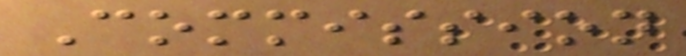Commission
